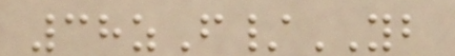38zF/YB
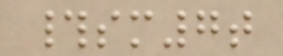#sm7t
